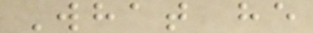What he
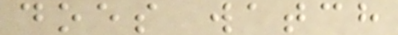does watch
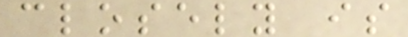closely is
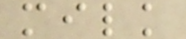milk
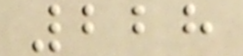228
